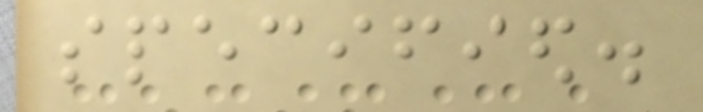specified.
